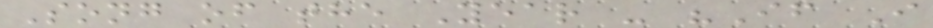Song of the Year - "If I
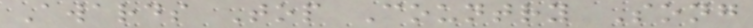Awards Top Country Song
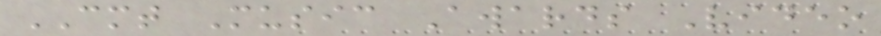CMT Music Awards Video
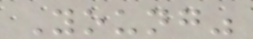Young"
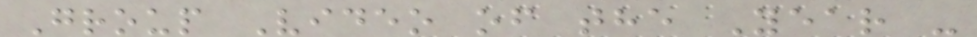Group Video of the Year -
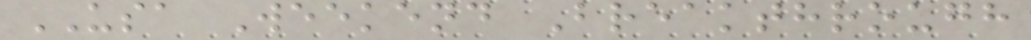USA Weekend Breakthrough
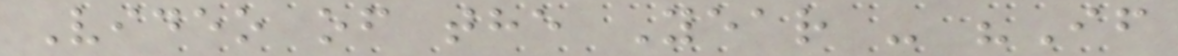Video of the Year - "If
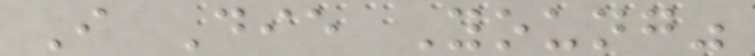I Die Young"
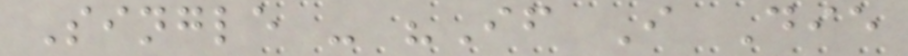Single - "If I Die
